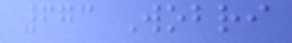673 Wobri
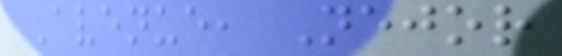Avenue, Nejor
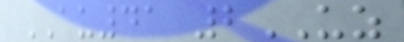AU41 2UZ
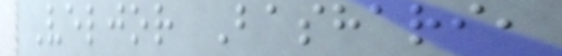Veljor Bashari,
